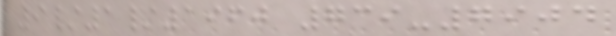9/1/1960 739-7904
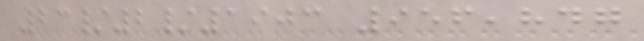23/2/1903 956,847
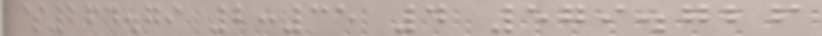$264.79 2:35 4 579.726
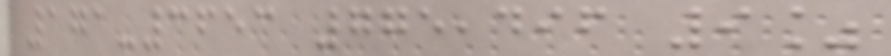171-3653 775,496 9%
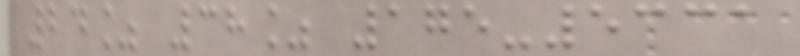24% 38% 175-5331
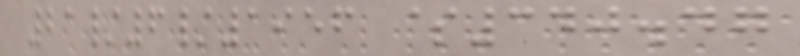21/6/1956 $340.47
